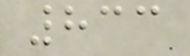833
